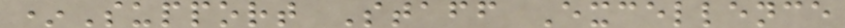*Support Staff Excellence
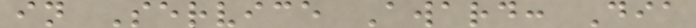in Service Award: Dia
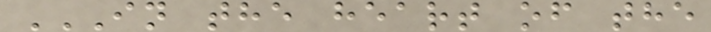IN THE HEART OF THE
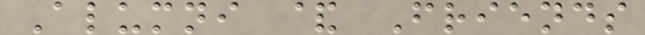Alumni & Friends
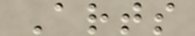Arts
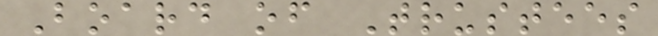Board of Trustees
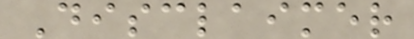Disclaimer
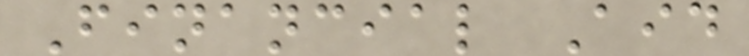Financial Aid
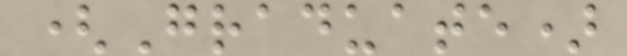(Graduate)
